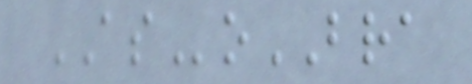ASoBRA
